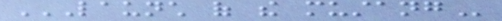LAUNCH OF THE MUSTANG
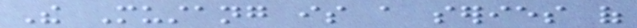The Mustang is a series of
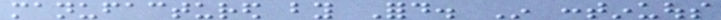manufactured by Ford. In continuous
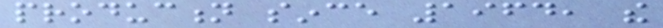production since 1964, the
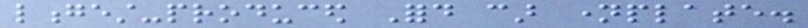longest-produced Ford car nameplate.
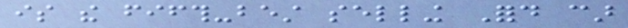is the fifth-best selling Ford car
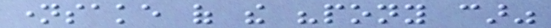namesake of the "pony car"
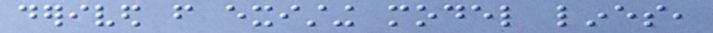derived from existing model lines,
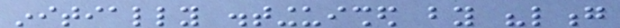initially distinguished by "long
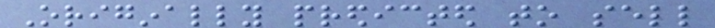Originally predicted to sell
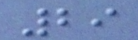29
